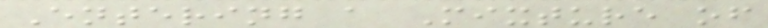Entering a Mixture of
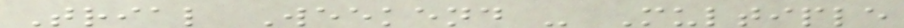Trial Weekend - Multiple
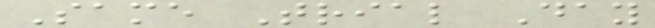Same Trial Day
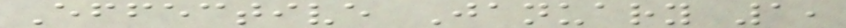Effective January 1,
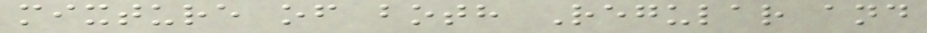mixture of both Regular and
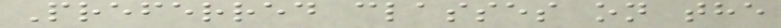Preferred classes on the
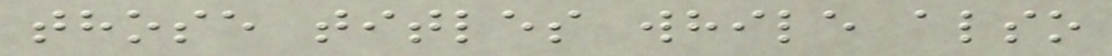those titles while also
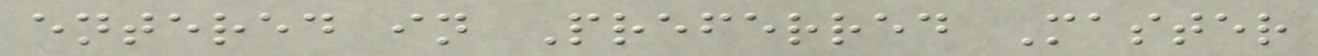entered in Preferred Master
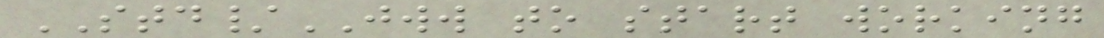STD/JWW to start working
